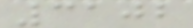3102
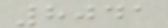8041
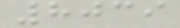8039
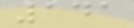141
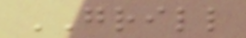GRILL
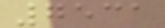7531
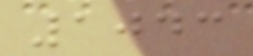1043
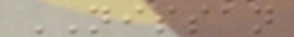NISSAN
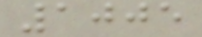1005
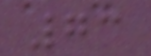73
